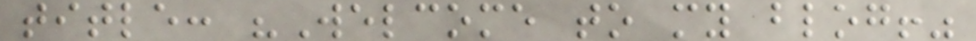title: "Welcome to my blog!"
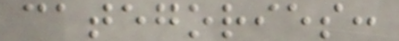categories:
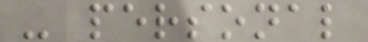- personal
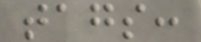tags:
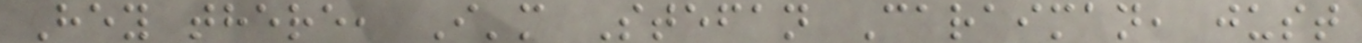Hey there, I'm Stefan Caraiman, just
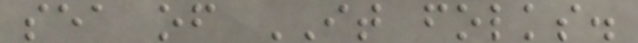sea of IT folks.
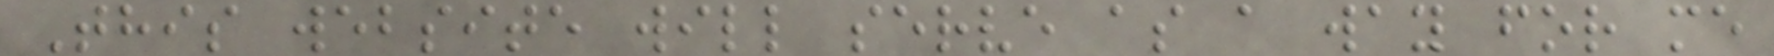This website will serve as a way for me
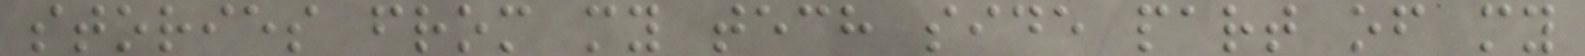stories from my tech side part of my
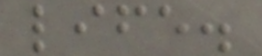life.
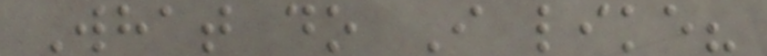What do I like?
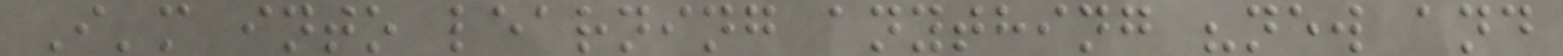I'm into learning anything "new and
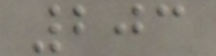203
